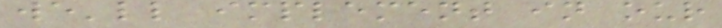we'll implement in our
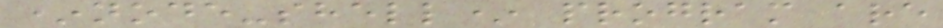*node-shell* program are
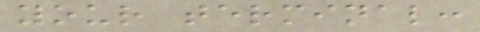your terminal:
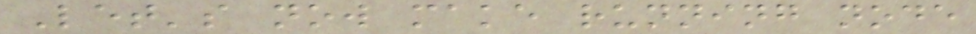Let's now make running node
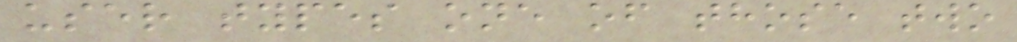user types one of those two
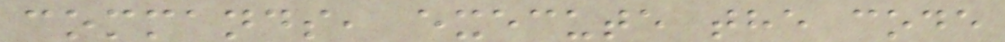commands, execute the code
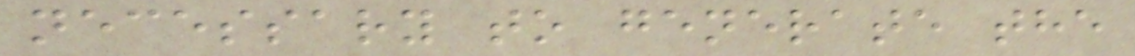necessary to generate the
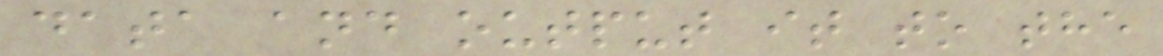data and output it to the
